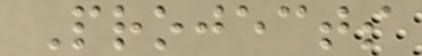Projects
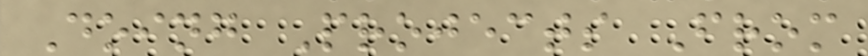Doing Projects From
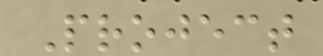Project
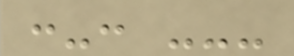:-: ---
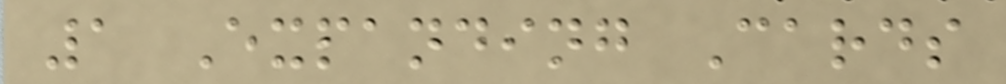1 Expanding Cards
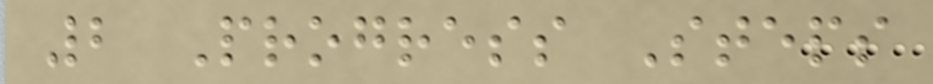2 Progress Steps
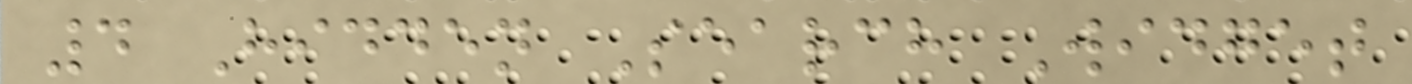4 Hidden Search Widget
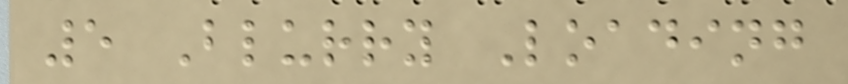5 Blurry Loading
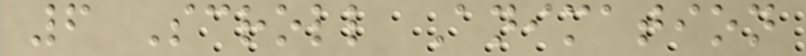6 Scroll Animation
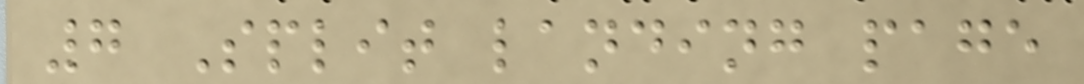7 Split landing page
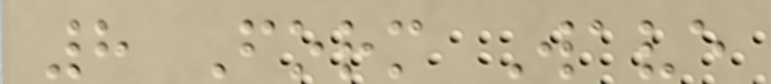8 Form Wave
